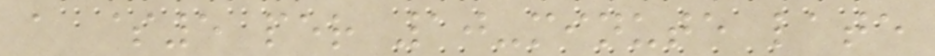a $5 per 10-minute late
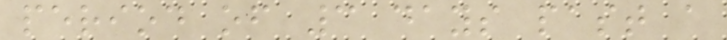period of 3 days past a
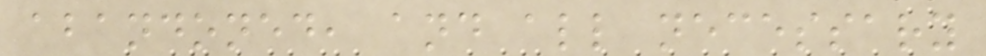abandoned, and all necessary
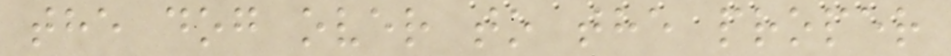the dog over to the proper
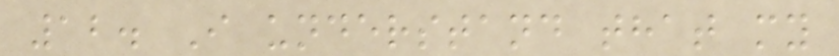12. I understand that my
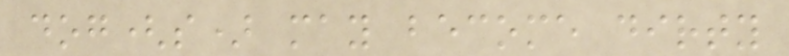dog(s) may become dirty
